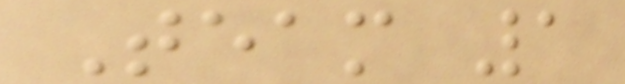Team 1
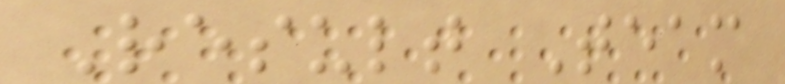Result Team
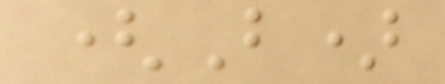(B)
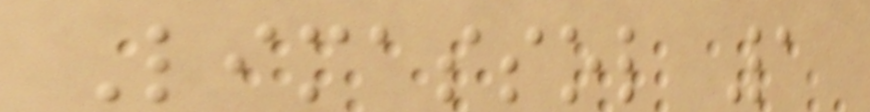Limassol 1
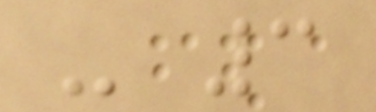- 3
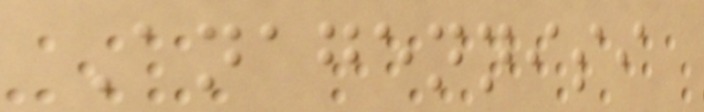Anagennisi
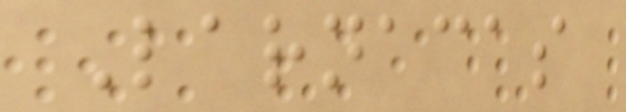Larnacas
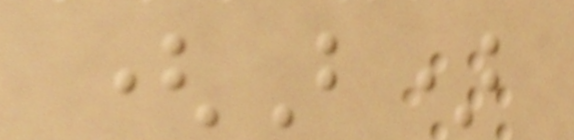(B)
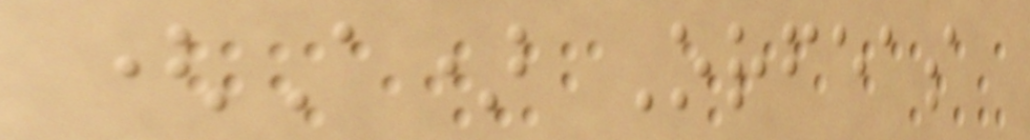(A) Orfeas
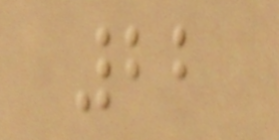22
